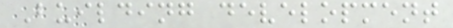Building development
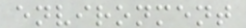environment
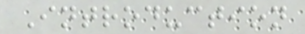Introduction
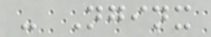- Nginx
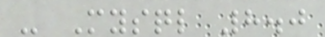- Mysql 8.0
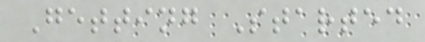Getting Started
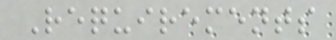Requirements
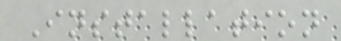Installation
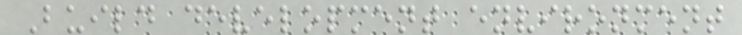Build development environment
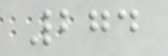274
